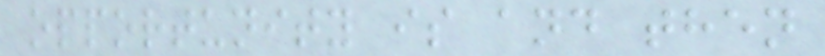opportunity is and then
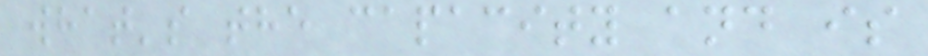what's the capacity and is
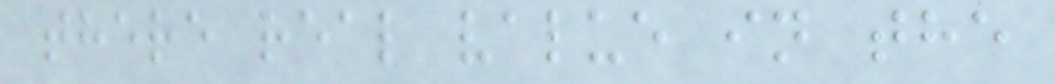there real value in the
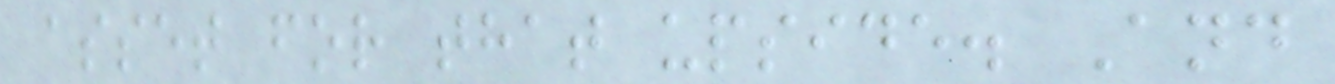asset for that upside. And
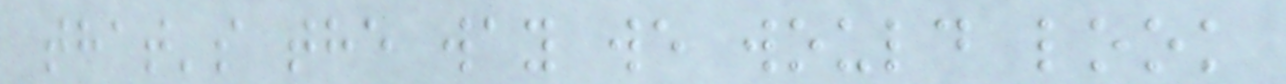that's the way we would look
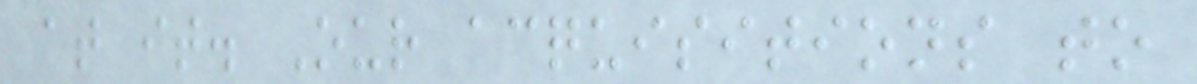at it. Our acquisitions to
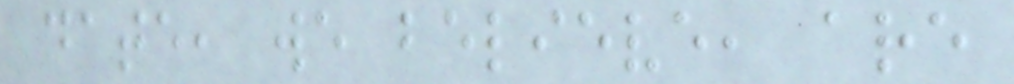date, we believe, are
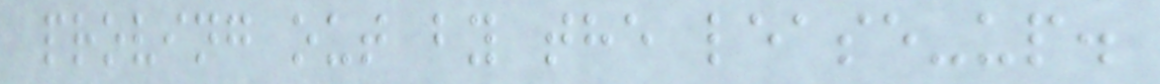proving out by the lease-up.
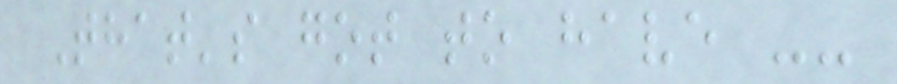That's got to have --
